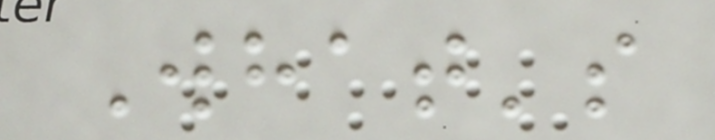What's
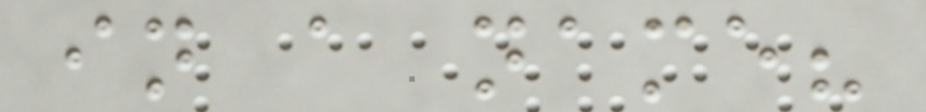in a name?
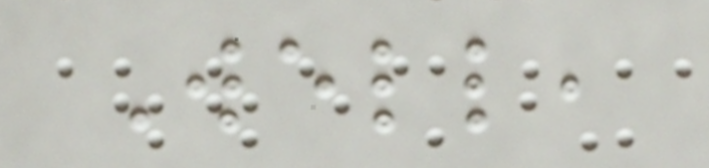Well,
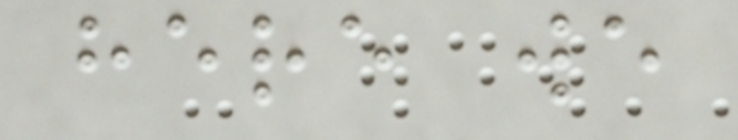here we
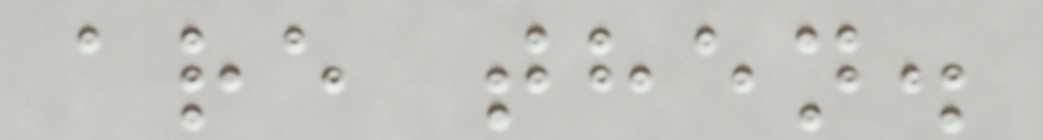are then.
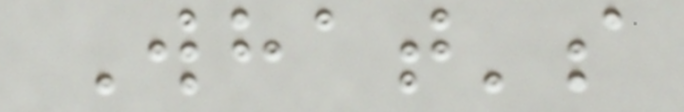What's
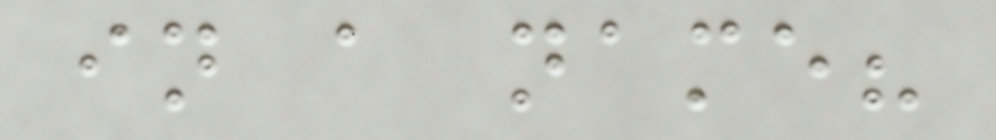in a name?
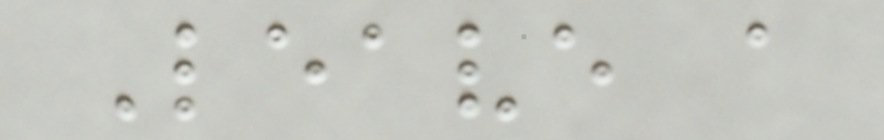Leave a
